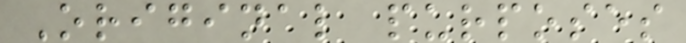Original purposes
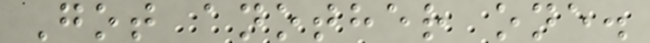Got another one.
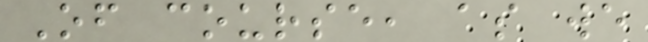Of course, as we
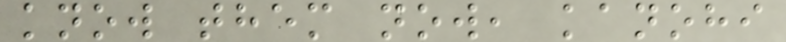know them now, kanohi
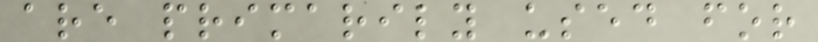are primarily used for
